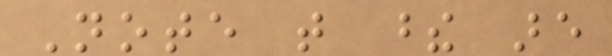Note that these are
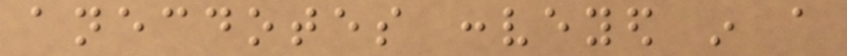anecdotes conveyed in a
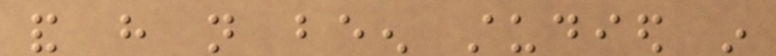and have not been studied in
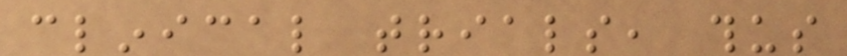clinical trials, thus
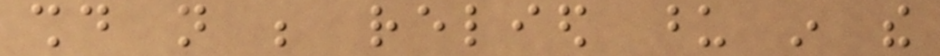should not be relied upon in the
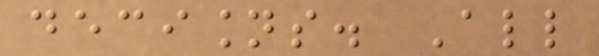decisions. All
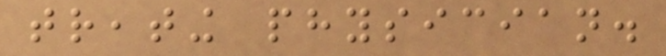treating physician.
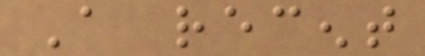A recent
